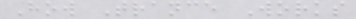How Trance Works
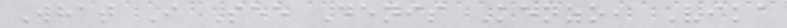What I See Denis Kenzo, Vika
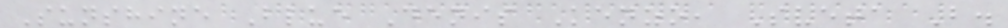Sunshine Blue Denis Kenzo, Sveta B.
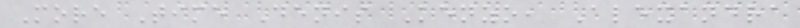More Time Denis Kenzo, Alexandra
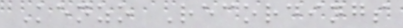Kenzo Recordings
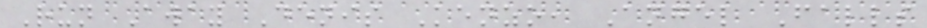Run Away Denis Kenzo, Angel Falls
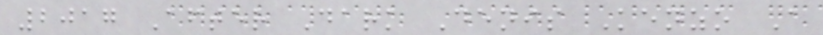2017 After Dark Denis Kenzo A
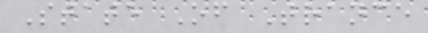State Of Trance
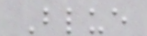Blue
